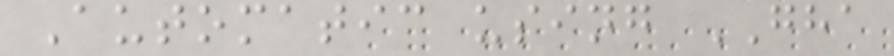Automatic using GHA
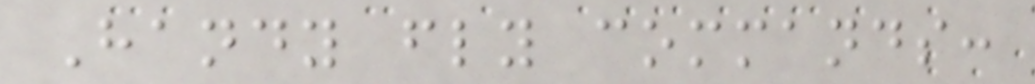Handy fly commands:
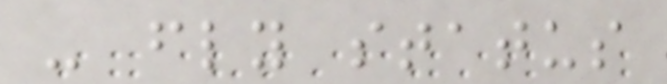- fly status
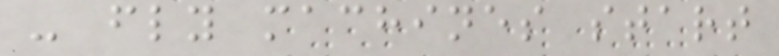- fly machines start
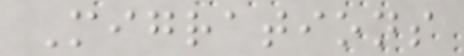Migrations
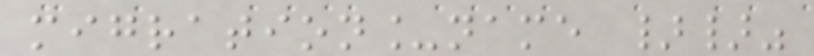migration_name }}"
